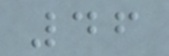46
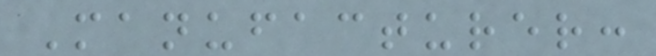Manufacturer:
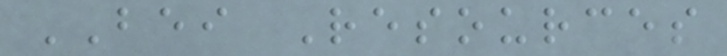BEI Resources
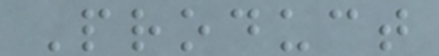Product
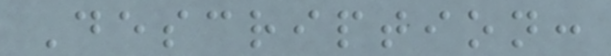Description:
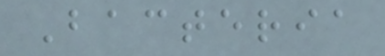Bacteria
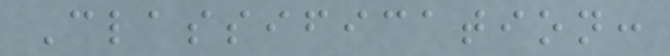Classification:
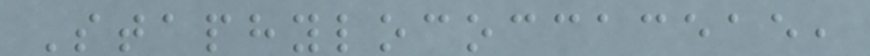Staphylococcaceae,
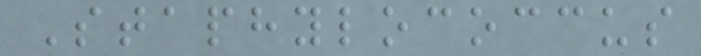Staphylococcus
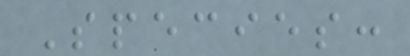Species:
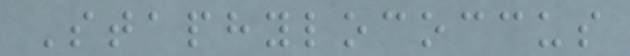Staphylococcus
